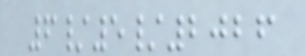6/5/2026
